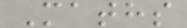Maths
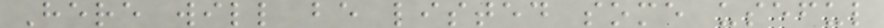Here will be listed some useful
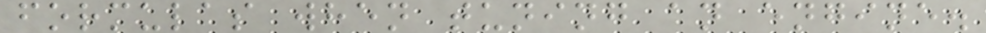formulas when tuning an engine.
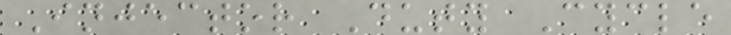Injector Duty Cycle
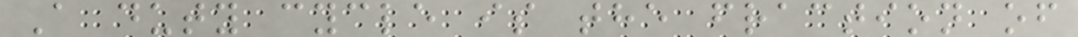A duty cycle is the fraction of
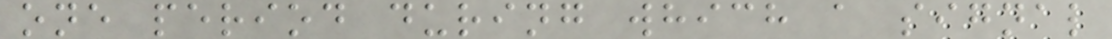one period during which a signal
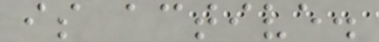is active.
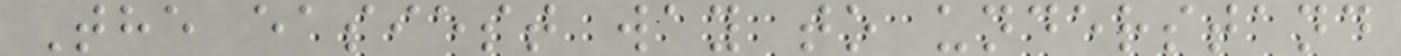The easiest way to understand
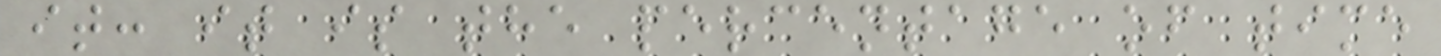it: it is the percentage of time
